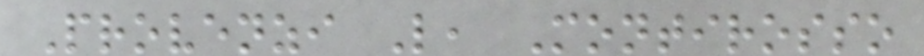Provenzi L, Montirosso
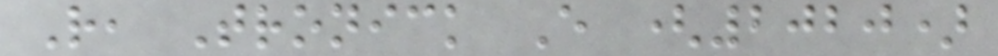R, Tronick E (2020)
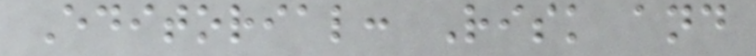Editorial: Risk and
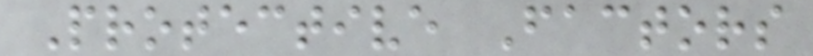Protective Factors
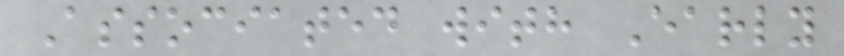Associated with Early
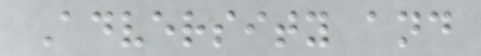Adversity and
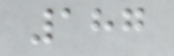187
